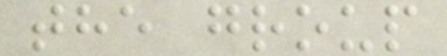the group
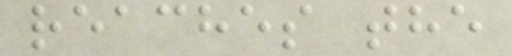reaches the
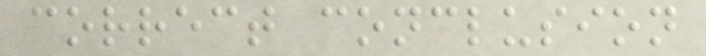correct conclusion
